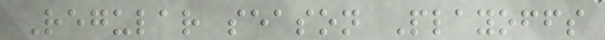Regular season Playoffs
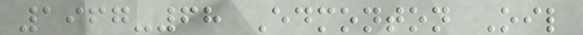1967-68 Edmonton Oil
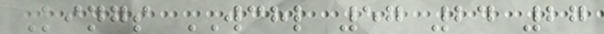Kings WCHL 57 24 27
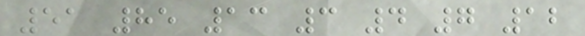51 85 13 3 4 7 12
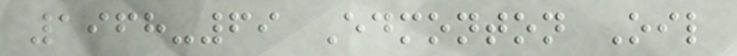1968-69 Edmonton Oil
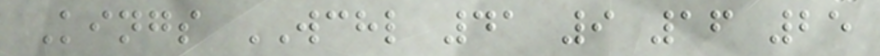Kings WCHL 41 9 16 25
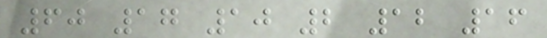60 17 10 2 12 16
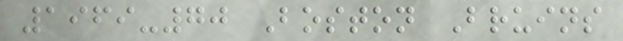1969-70 Boston Bruins
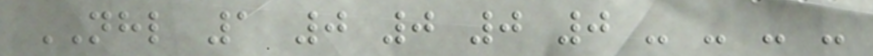NHL 1 0 0 0 0 - - - -
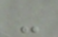-
